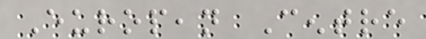European Centre
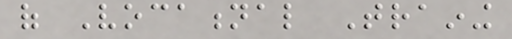of Vocational Training
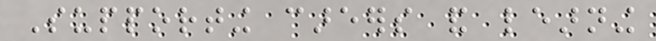Supporting careers and learning
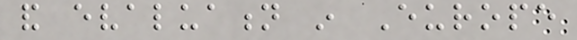and evaluation in Europe
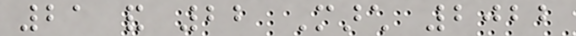21 and 22 March 2022
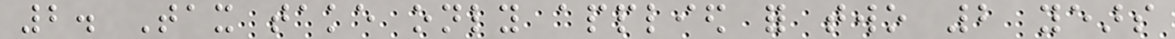2. Tax take only applied for two 2 years
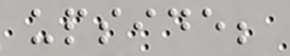upside;
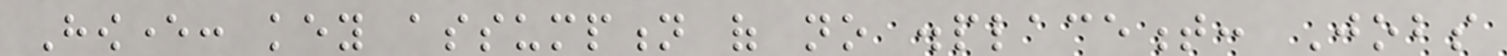However: key assumption of no displacement: Jobs
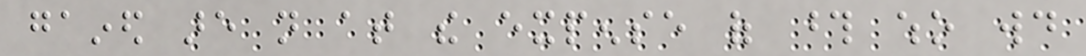gained are not at the expense of those who would
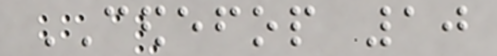CEDEFOP 10
